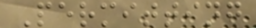Permitting
